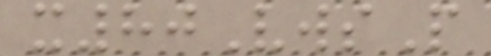x80VwsP
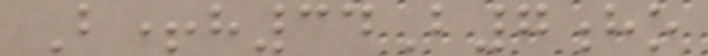B+h34B7ho
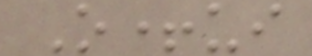O+ui
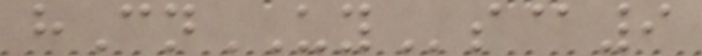hCnUYs@9
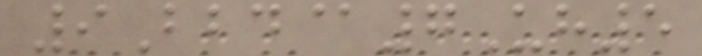9Bbd@7Uh5
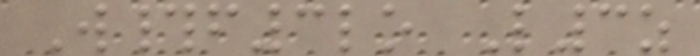W#f3lo L3z
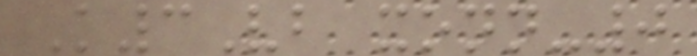K3Vb xonn-0
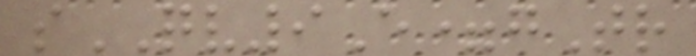sQV9E=gTr
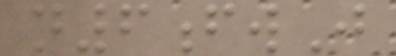n6fwJ
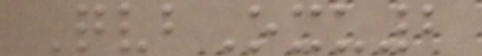QvbOxu2
